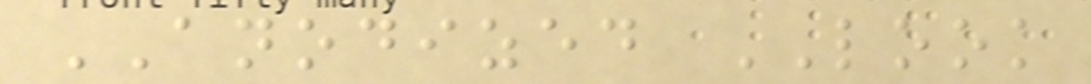ANODIZED LOOK
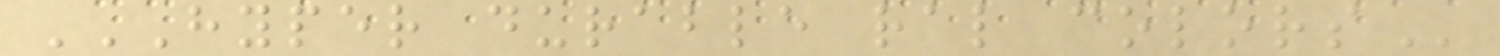HYPER DURABLE RAL COLORS
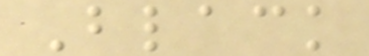Black
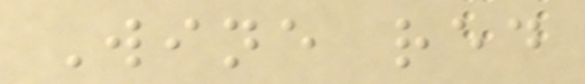Wine red
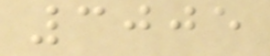3005
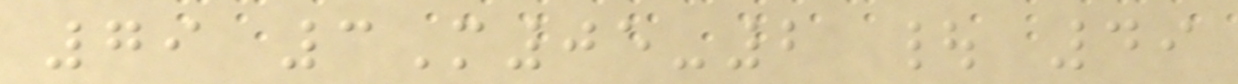79 3M05-2 | 49
